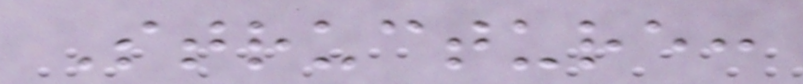Structure:
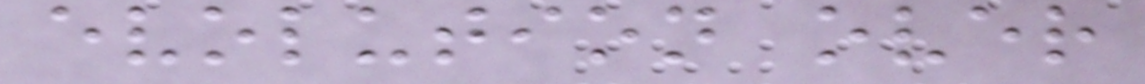evolution over
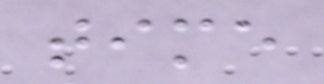time
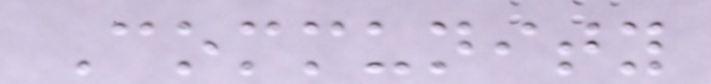Community
